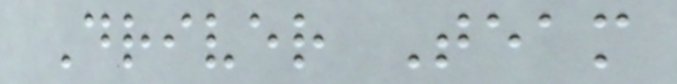Driver Team
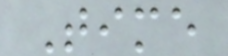Time
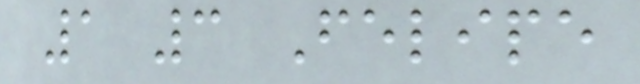1 3 Felipe
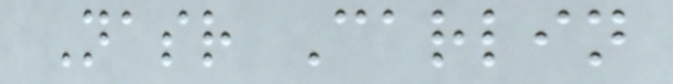Nasr Carlin
